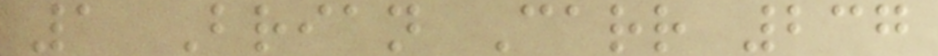1 Brian Carr 237
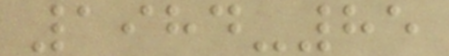1984-85
